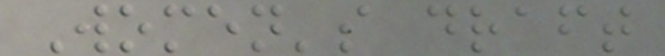Women's draft
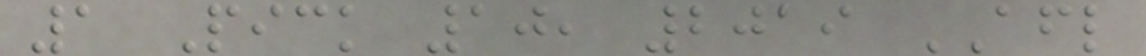1 Pick 10, 2019 AFL
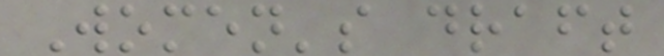Women's draft
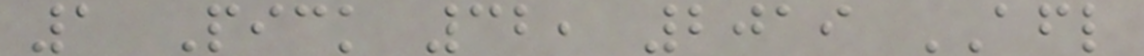1 Pick 32, 2019 AFL
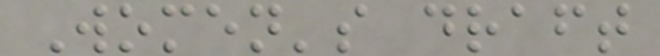Women's draft
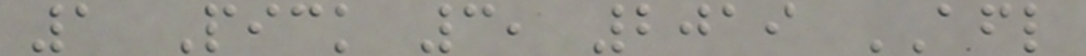1 Pick 3, 2019 AFL
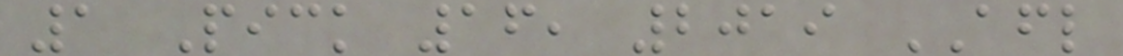1 Pick 16, 2019 AFL
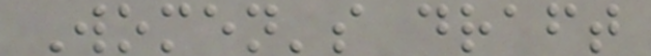Women's draft
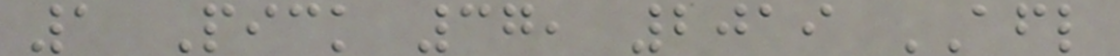1 Pick 37, 2019 AFL
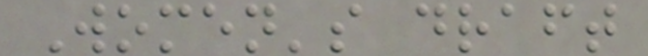Women's draft
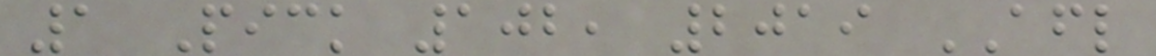1 Pick 102, 2019 AFL
